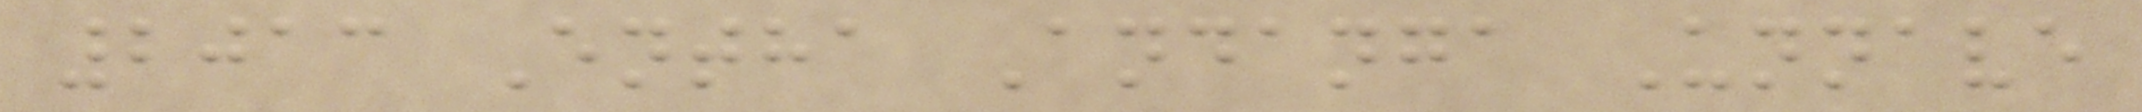2013 Entha Andanga Unnave
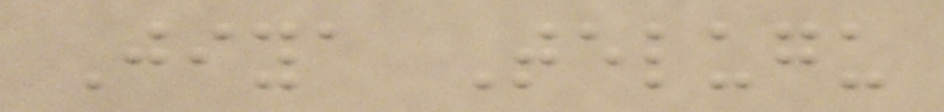Jiya Telugu
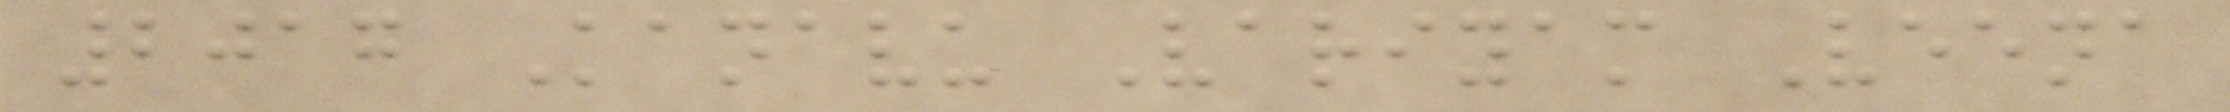2017 Kanavu Variyam Veena
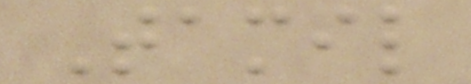Tamil
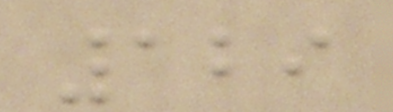129
